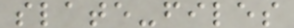slate-files
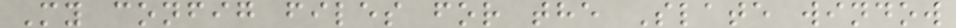My config files for the Slate window
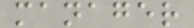manager
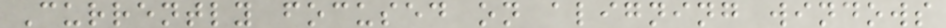Currently focused on aligning windows
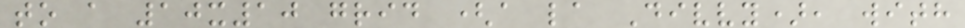to a 10x10 grid (a la Divvy), with
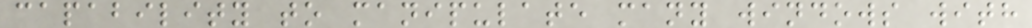capability to manipulate many windows with
